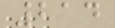214
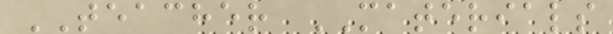TEACHER MATERIALS
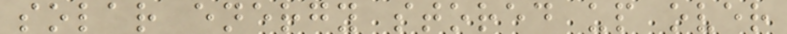solar energy stored up over
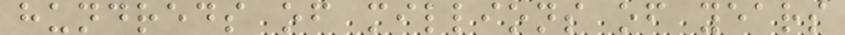hundreds of millions of years
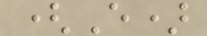(E)
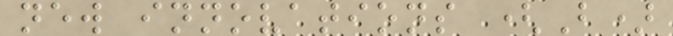new innovations (B)
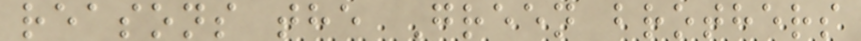reasons the Green brothers
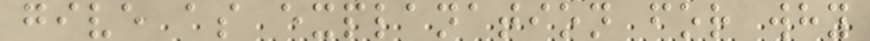give as explanation for why
